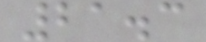21.3
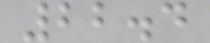22.4
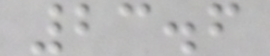23.6
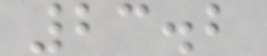23.2
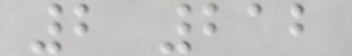2 212
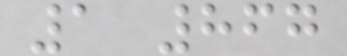1 867
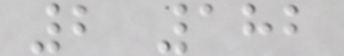2 182
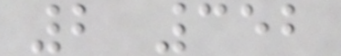2 352
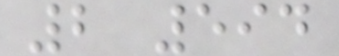2 594
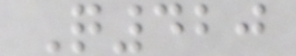Q420
